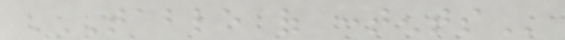TABLE OF CONTENTS
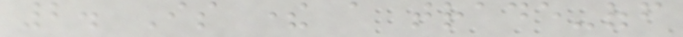2. Is there a trade-off
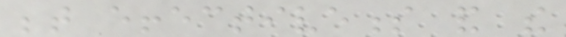between effectiveness and the
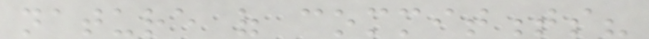nature of commitments?
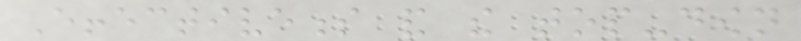Effectiveness and the top-down
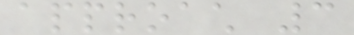approach 3
